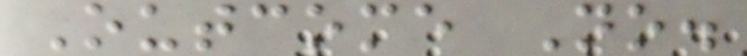Outcome No.
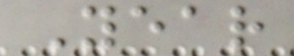Year
